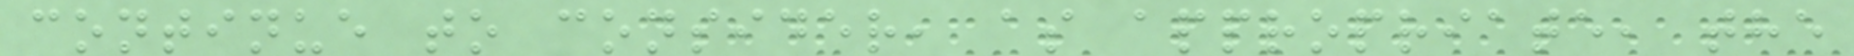continue to consider, as appropriate, the
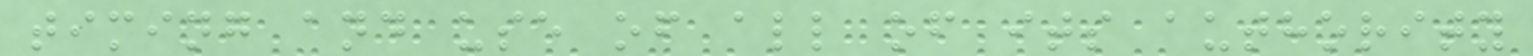timing and use of all of its authority
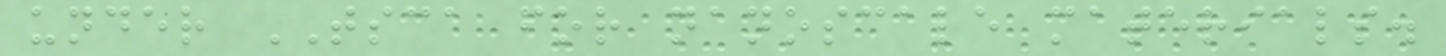under TSCA for nanoscale materials.
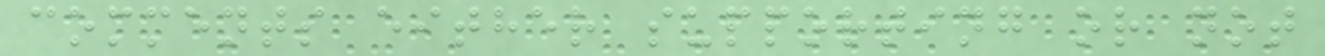comments either supporting or not
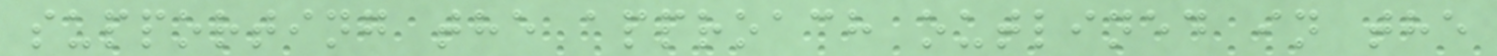supporting the approach outlined in the
